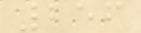256
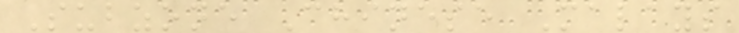Subzone Chinese Malays
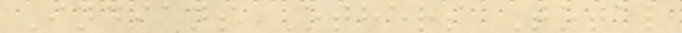Indians Others Total
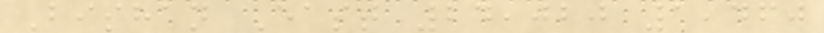Bishan East 24,020 1,460
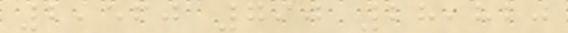2,560 790 28,820
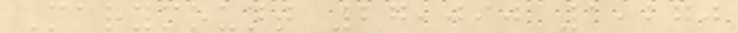Marymount 27,090 1,270
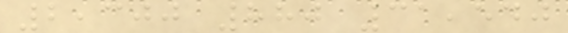2,300 880 31,540
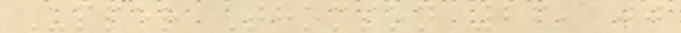Upper Thomson 26,100
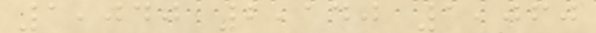1,040 2,140 1,060
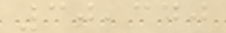30,340
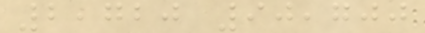2,720 90,700
